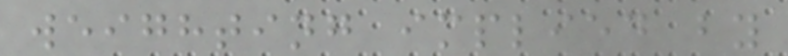weighting implied by
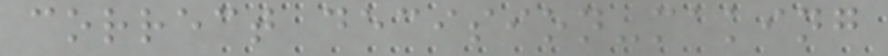correct decision-making
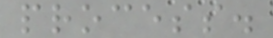process.
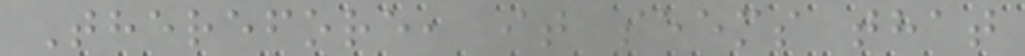Therefore, it seems that
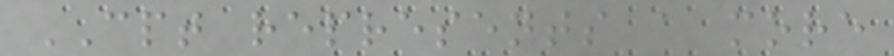CPT represents a more
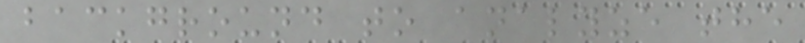background to analyze the
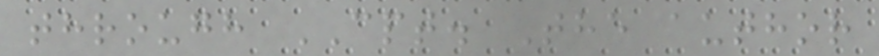through CPT. The author
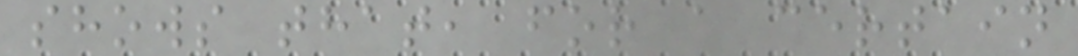shows that, for a certain
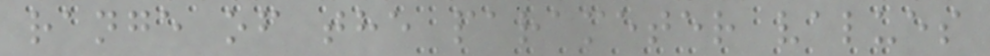range of the parameter values
